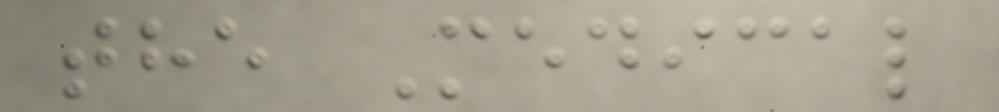the Medical
